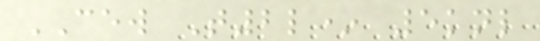CEW T2l* 5knl
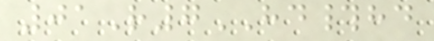01R7HD#hd
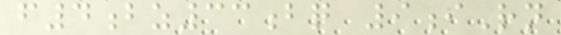f4bz33bq 9iRn
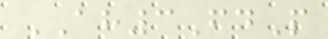AH3FdP
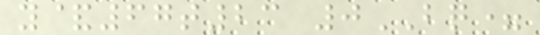y&67t23 0BQ=
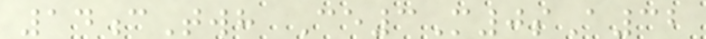14cTwh Ce3M0sA32
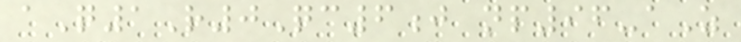aQ1R0Qc6j np96-aZ
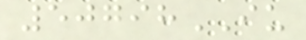50798IU
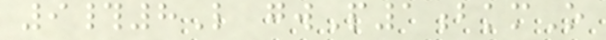9#8L gwP1bkmO
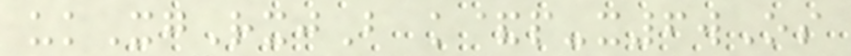ukXgRxjB k&p-x6wOs
